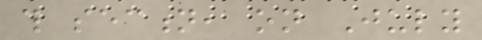this section, on July
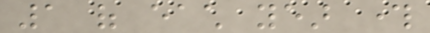1 of each year through
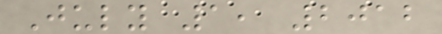July 1, 2012
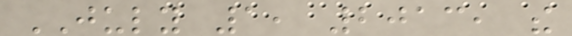JULY 1, 2013, the
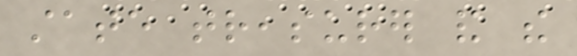state treasurer and the
